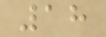18
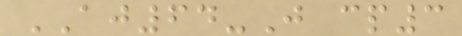AJ64-J cp3
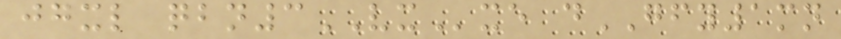jgxl qbn3VXxe dGFY1mn
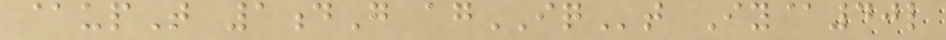@upT 1dG agIQt Iy@40l
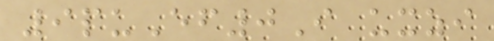9puEf0I uxzi
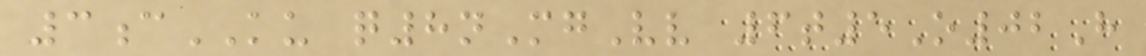3cKU q8nMgVv 6t5O02H
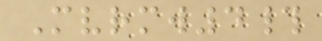Mvrmw4#
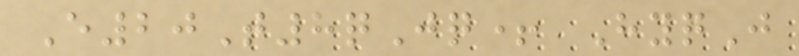E20T8qJq+ HyqJ
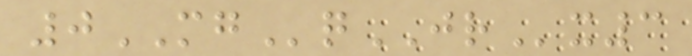0MGqJRx3
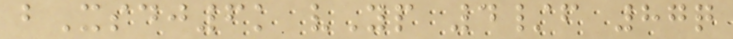bXsdj6k vYp 4/f 87q
